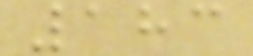183
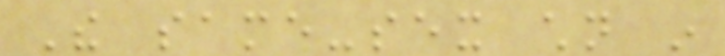The same-sex children in
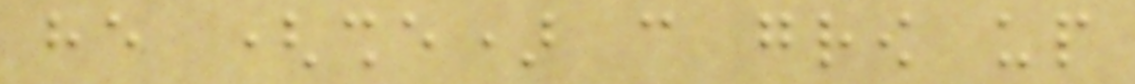he (she) can grow up
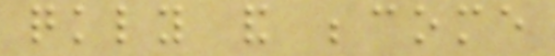quickly and become
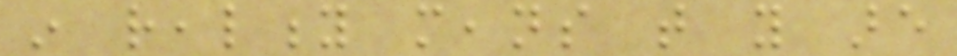in reality means that you are
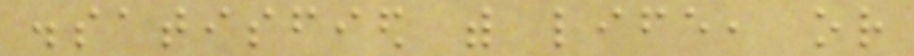dissatisfied with life, or
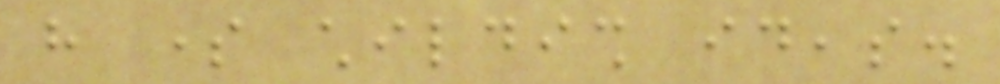have some childish ideas.
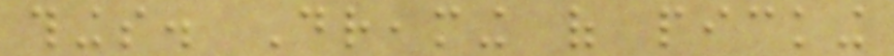things. Dreaming of picking
